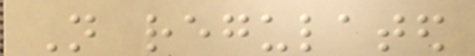Not regulated
